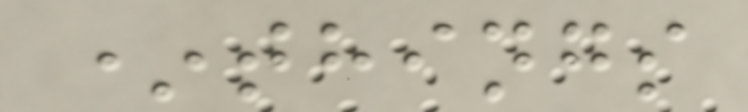*things
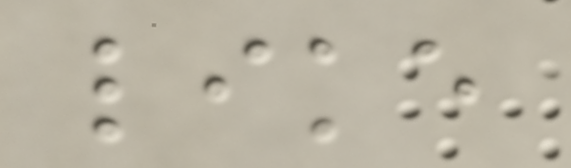like
